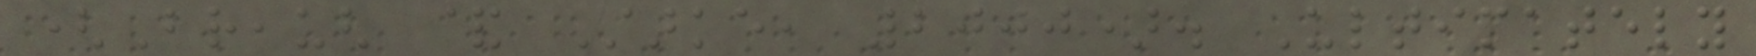(Breaugh & Starke, 2000). Ultimately
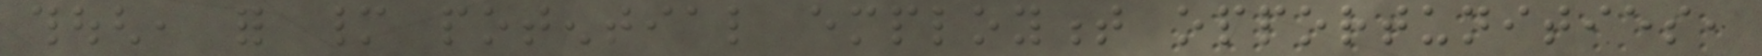though, for many potential employment opportunities,
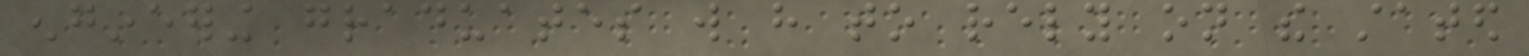engineering graduates will have to rely on the stated
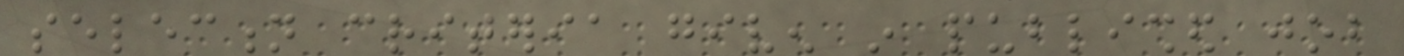selection criteria given in published job
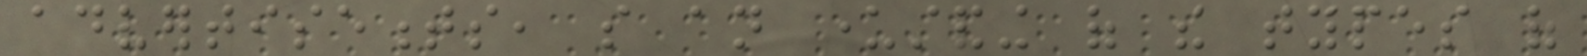advertisements, so an understanding of the types of
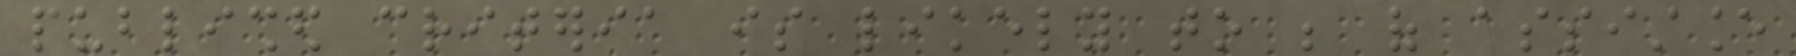published criteria is likely to be of assistance
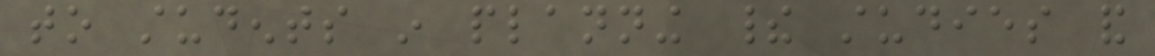to students in planning their studies and
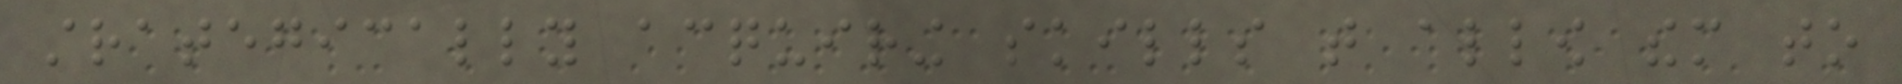strategically acquiring skills that allow them to
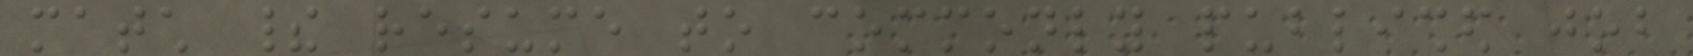match their resume to commonly published job
